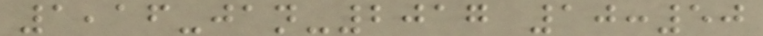1,16-jan-2017 10:50
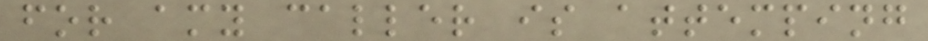for amy caller is attemping
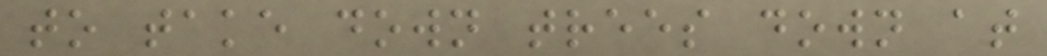to take down trees down at
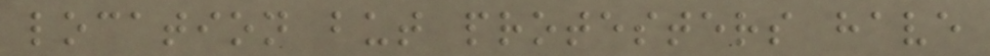location but protesters have
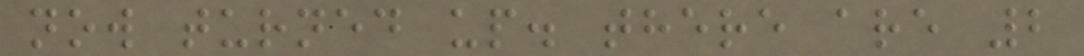now turned up. there are 2
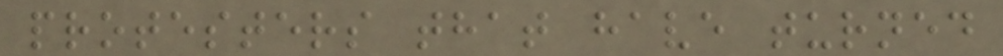protesters that have turned
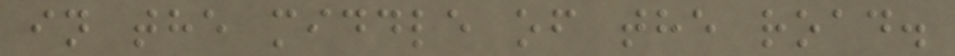in the middle of the road.
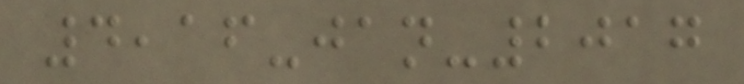4,16-jan-2017
